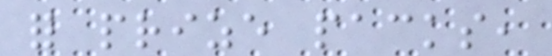for prize packs,
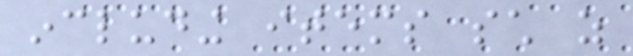including items such as
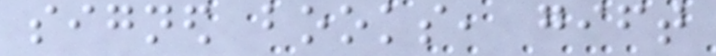signed books, gift
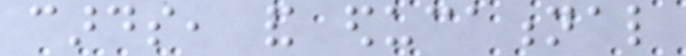cards, and educational
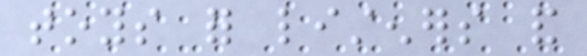toys for listeners and
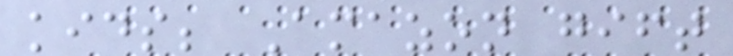kids; Amazon gift
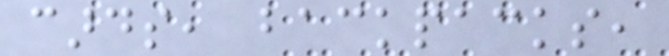cards, backpacks,
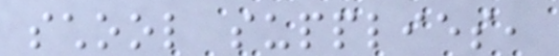school supplies,
